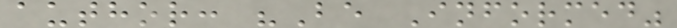author: "Be Informed"
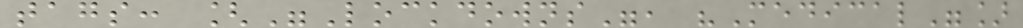tags: ["Lockdowns", "Medical"]
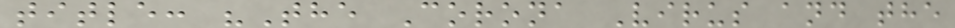title: "The Corona Virus and the
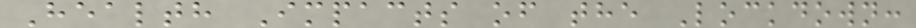Health Impacts of the Lockdown:
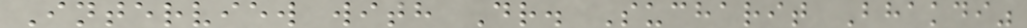Interview with Dr. Sucharit Bhakdi"
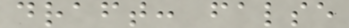draft: false
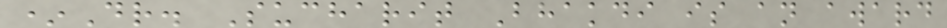*Dr. Sucharit Bhakdi is an award
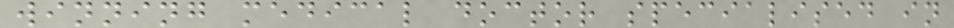winning medical doctor specialised in
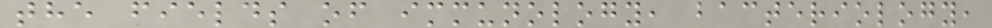the fields of immunology, bacteriology,
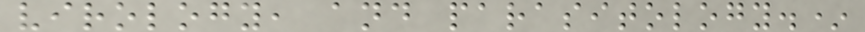virology, and parasitology.*
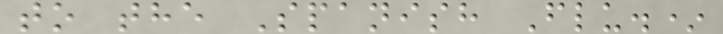to the Spanish Flu.*
